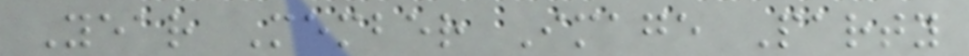Year Member Image Party
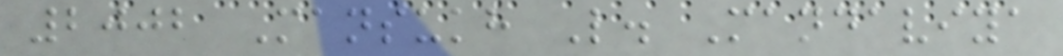2002 Mansukh L. Mandaviya
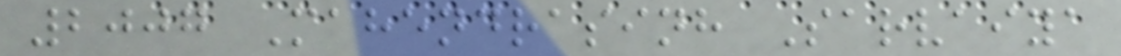2007 Mahendrasinh Sarvaiya
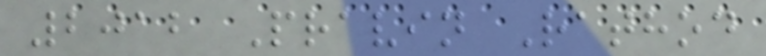2012 Pravin Rathod
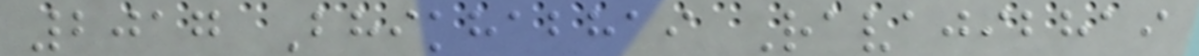2017 Bhikhabhai Ravajibhai
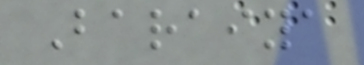Baraiya
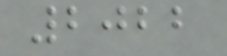2022
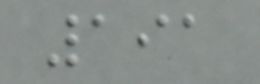191
